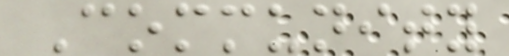Community
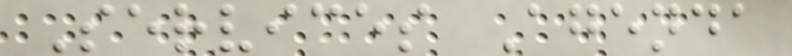Services Agenda
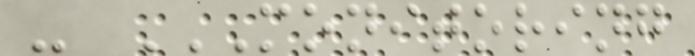- MONITORING
